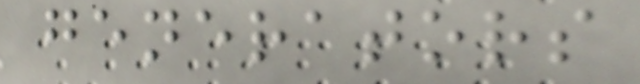generators
